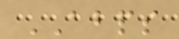ABPS
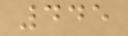445
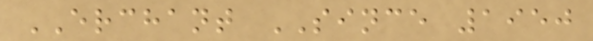ERCHANT SINCE 1950
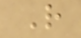R
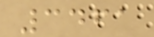3461
